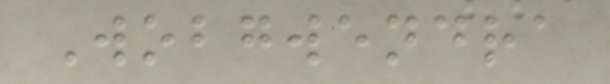Wobgwendra
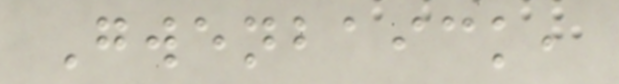Gwenbaick,
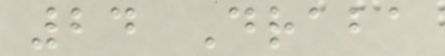24 Draba
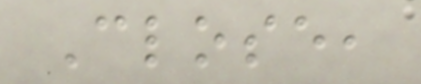Close,
